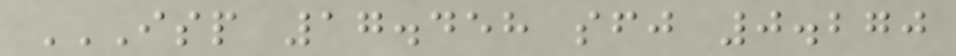ISP 17.458 SFJ 0.270
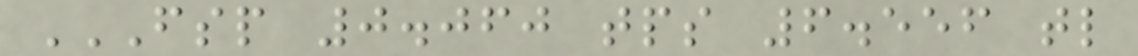FSP 0.060 TPS 6.556 TL
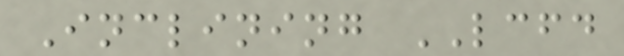Inclining LCFD
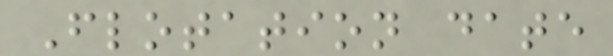Flotation date
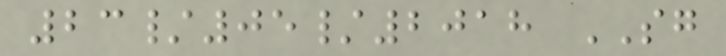23/05/2018 SG
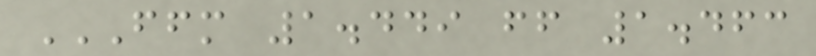FFM 1.449 FF 1.463
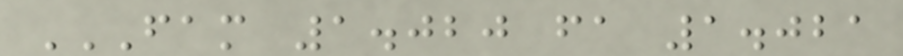FAM 1.020 FA 1.021
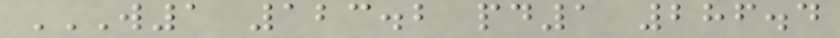W1 123.2 PD1 286.4
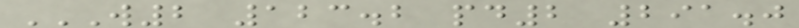W2 123.2 PD2 291.0
